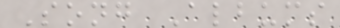Song Albums
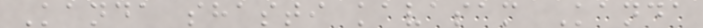Kanda shasti kavasam Kanda
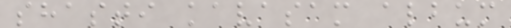shasti kavasam album
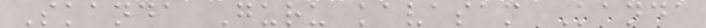Skanda Guru kavasam Kanda
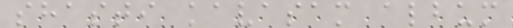shasti kavasam album
